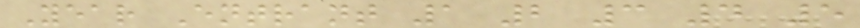Year Entrant 1 2 3 4 5
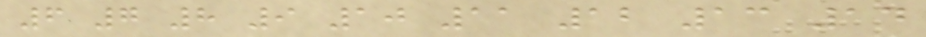6 7 8 9 10 11 12 13 14
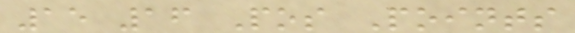15 16 Pos Points
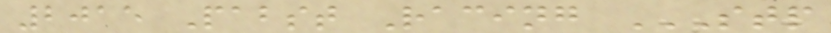2015 Pabst Racing STP
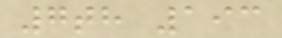7th 193
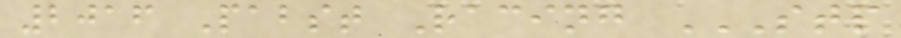2016 Pabst Racing STP
